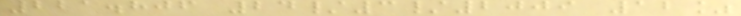221.806 24/3/2009 12%
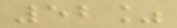52%
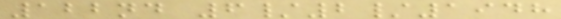122nd 6/2/1948
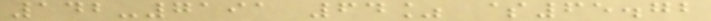142-7191 64% $65.72
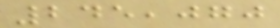245,070
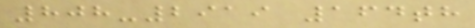808-2919 164th
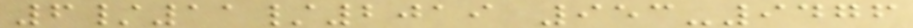6/11/2019 953-9476
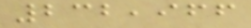232,966
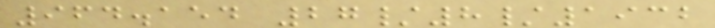964.154 27/8/1932
